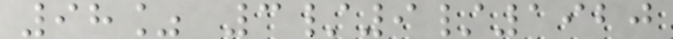98% 3/9/1920
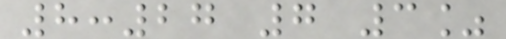8:27 7 3%
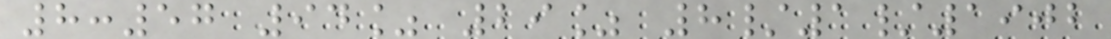8:57 94% 29% 8/1/1902
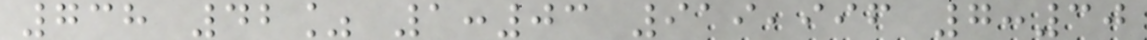738 42% 1:03 919,996 7:30
